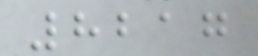8217
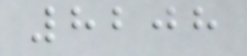8208
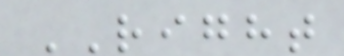RIGHT
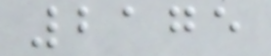2175
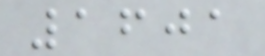1601
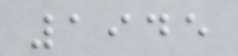1945
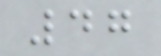47
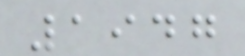1947
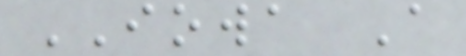IOWA A
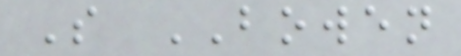S BOWEN
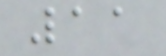11
